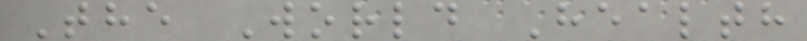The World Health
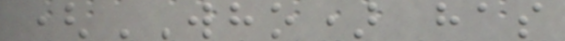(WHO) has
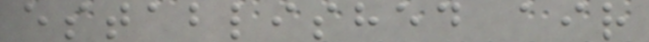established air
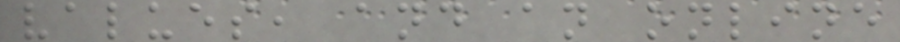values, and an online
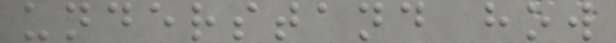understand how
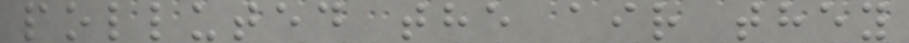polluted the air they
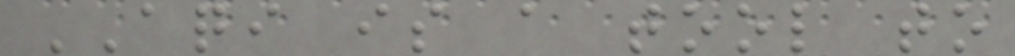AQI is a tool to
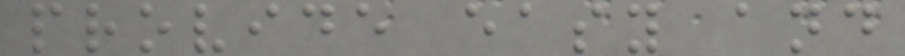provide easy and
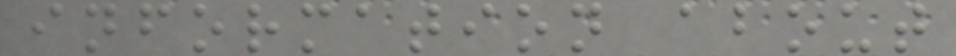information about
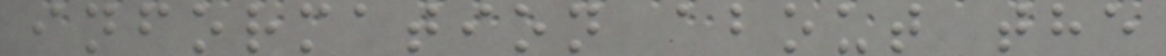information about the
